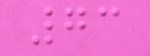73
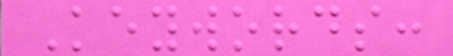Keywords:
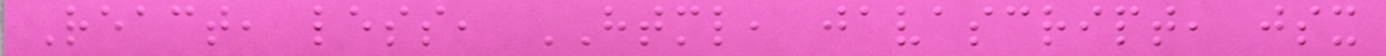React, less, HTML, javascript, jsx
